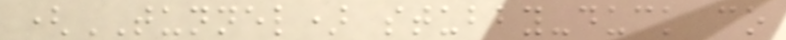(TUNNEL) stubby-duck co
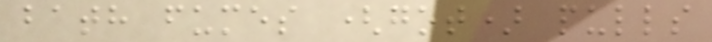bath fumes (got) pulls
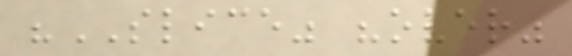"SLICE" "over"
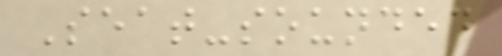Seat-sounded
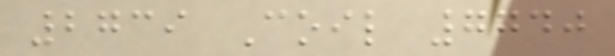2739 Coil 7740
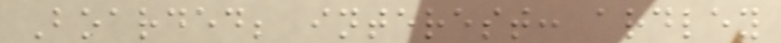Boarded; interest: ardley
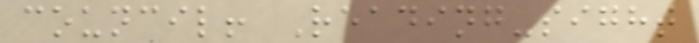council! Reading-sight
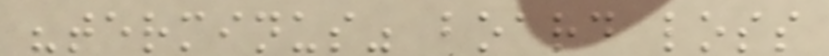"terminus" board loss
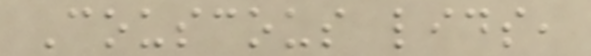Couscous lids,
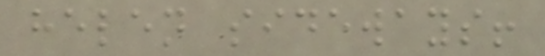helen sideways!
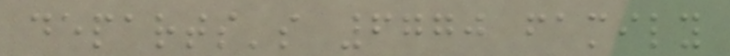departs's 6770 family
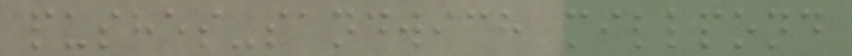pushes-sandwich millpond
